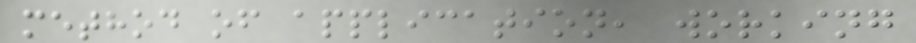method of application, working
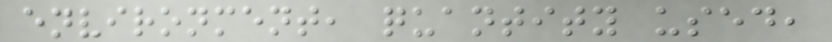environment, quantity used,
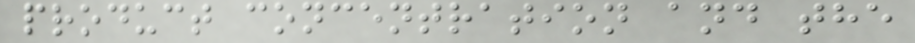product concentration and the
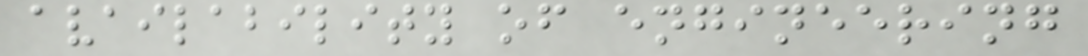availability of engineering
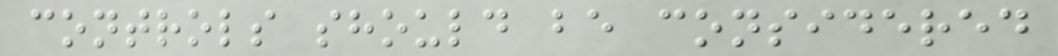controls should be considered
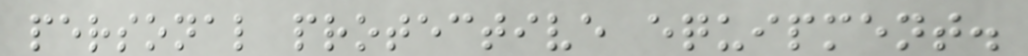personal protective equipment.
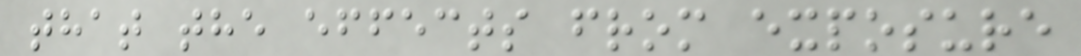that the effects from exposure
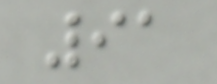91
